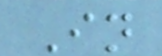In
